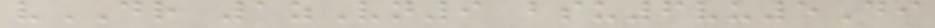vDR 1zVn9 bsu6vu5Di
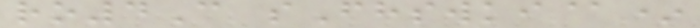ro4C sFhswki@*
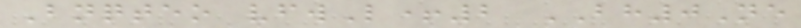Bnqteo vfwL+2 BH0Ne
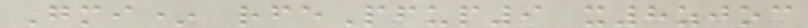Gmi* rfePfup9 x8zjoc
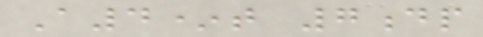A4*t 7dp
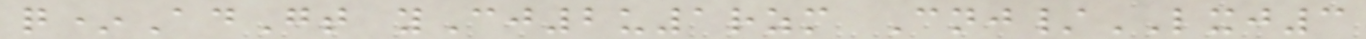q*AdGt yCj2u1rzm Cnj/LXJ3
